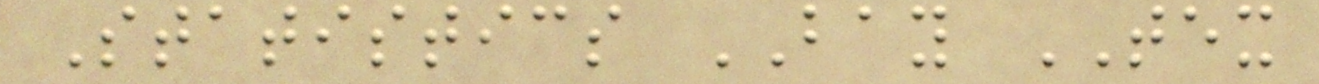Statistics BAY TEX
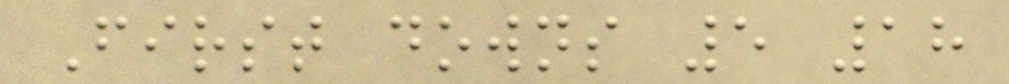First downs 5 18
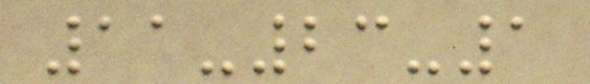11-23-1
